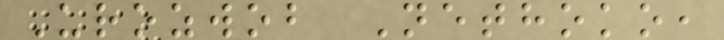Urozwob Nethoko,
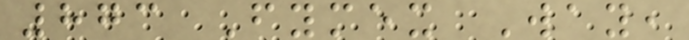873 Fymex Way,
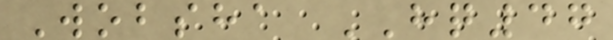Wobsha HQ47
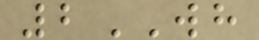2WH
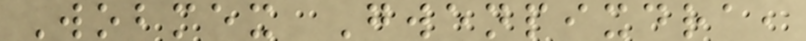Wobmex Gwenpixdra,
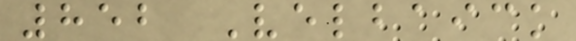852 Velbaick
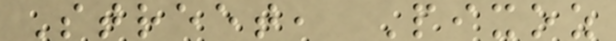Street, Pixoz
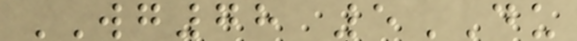WG78 5DU
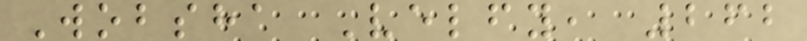Wobsha Velfy, 262
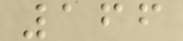166
